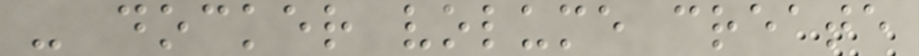- docker volume create
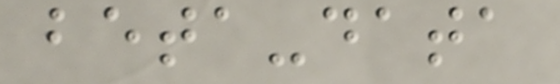beta-data
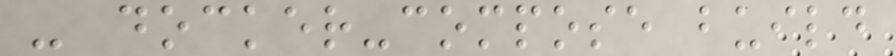- docker-compose build
